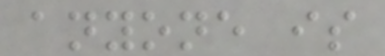anyone is
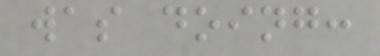was doing:
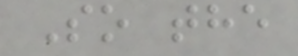So the
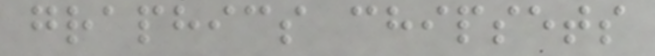graphics chipsets
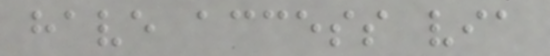have access via
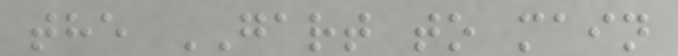the GART to main
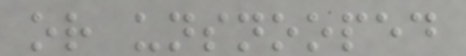or unsnooped
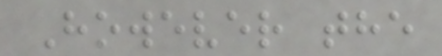However the
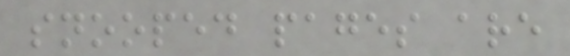snooped pages are
